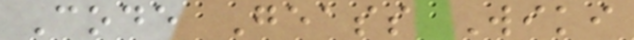Code Geass Wiki
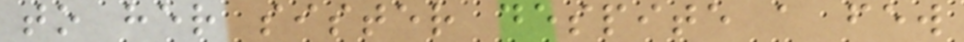to her sister despite a few
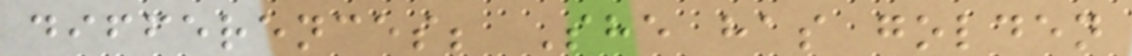differences; She has golden
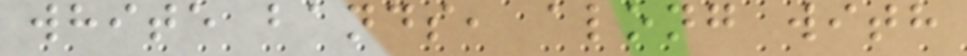white bands, along with
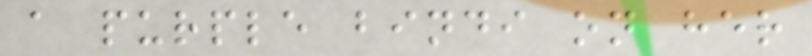a purple bindi on her
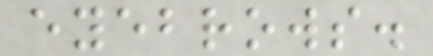eyebrows.
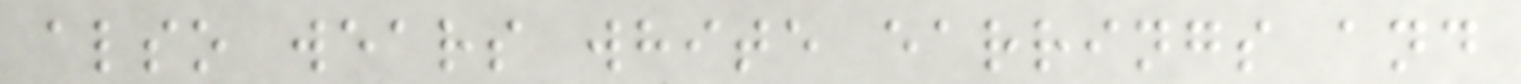also wears white earrings and
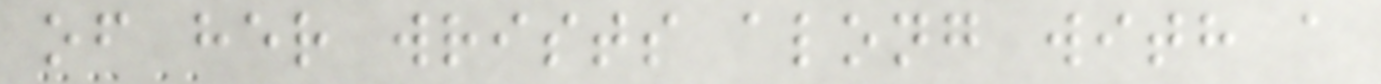of her wrists along with a
